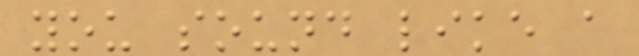you sound like a
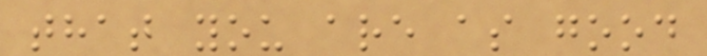that you are as good
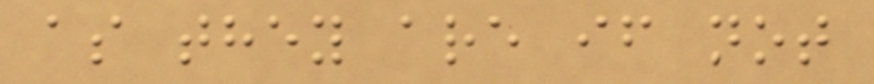as they are if not
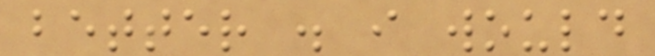better . i would
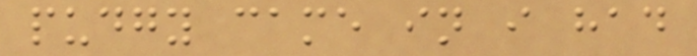pudgy came in i had
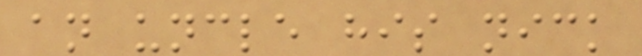an uncle his nick
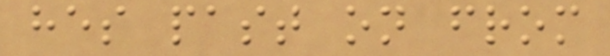hes past on from
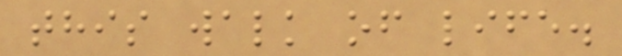this walk of life.
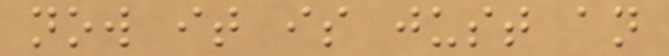now it is just an
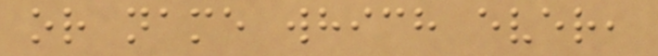or name which ever,
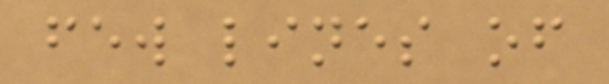few lines of
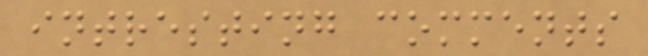intresting comments
